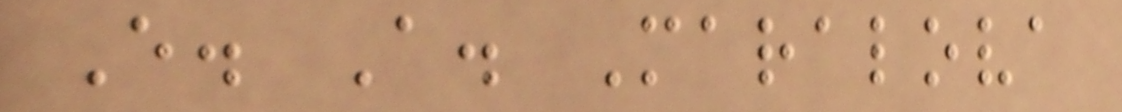E. A. Maralova
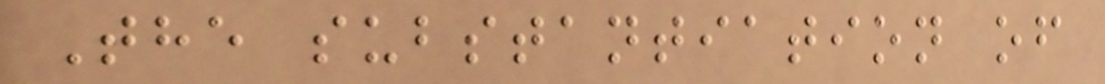The substantiation of
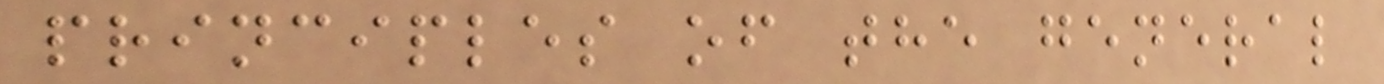principles of the general
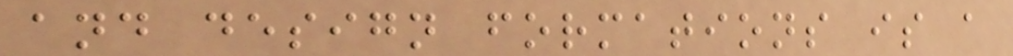and design formations is a
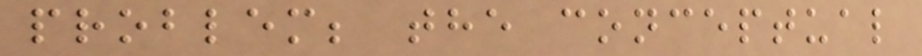problem; the conceptual
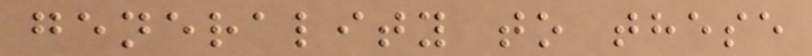generality to these
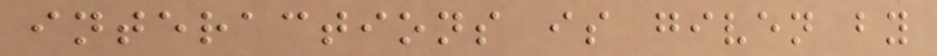interactions is given by
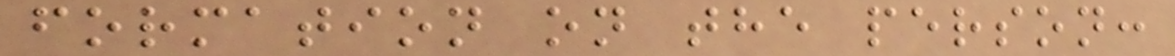formation on the person:
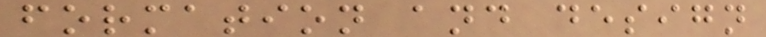formation and design
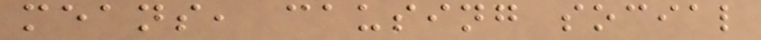means, causing social
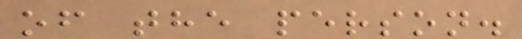of the person.
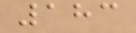183
